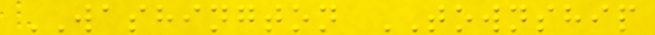WASHINGTON TOWNSHIP
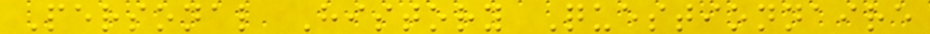Personal History Questionnaire
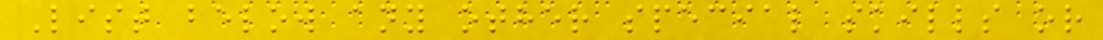List below any other special skills or
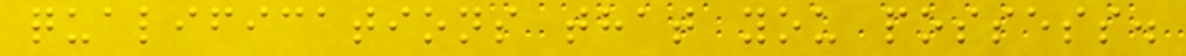qualifications that you possess.
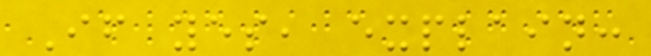If yes, explain:
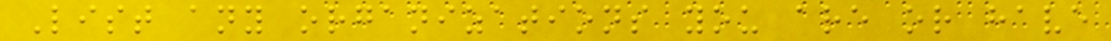List any organizations you are or have
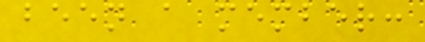been a member:
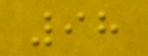98
